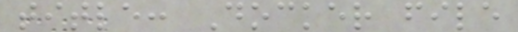title: Docker file
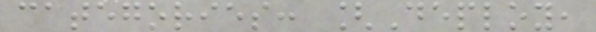categories: [Deploy,
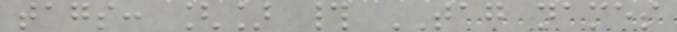tags: [] # TAG names
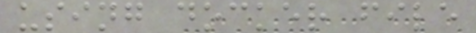using docker file
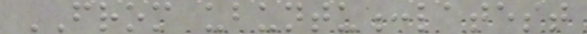FROM ubuntu:latest
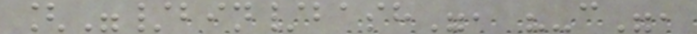["/bin/bash", "-c",
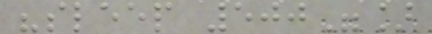"sleep 500"]
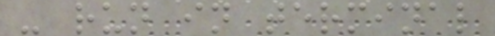- run in terminal
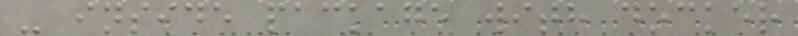- inside package with docker
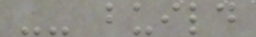-- build
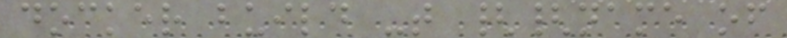docker build -t {{name of
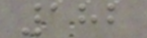182
